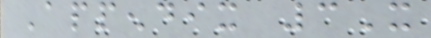Appendix 3X
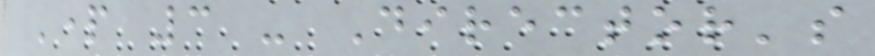Part 3 - Director's
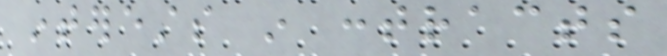interests in contracts
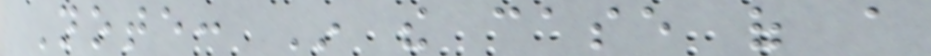Note: In the case of a
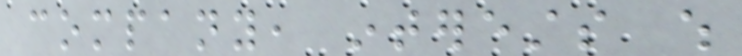company, interests which
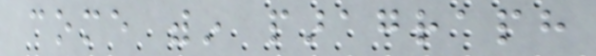come within paragraph
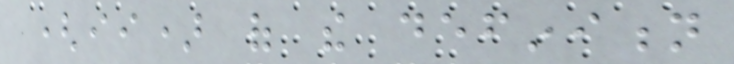(ii) of the definition
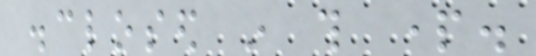disclosed in this part.
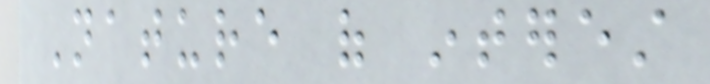Nature of interest
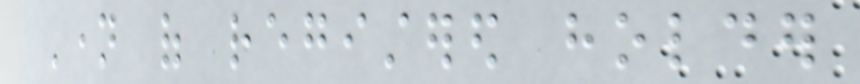Name of registered holder
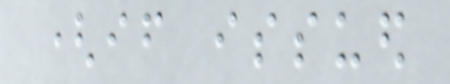(if issued
